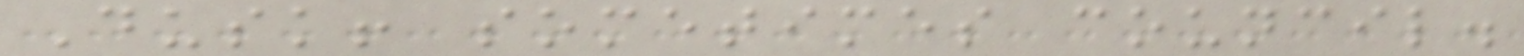Dusk! sometimes council.
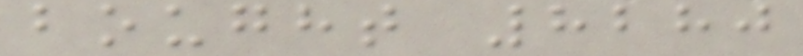bought 8280
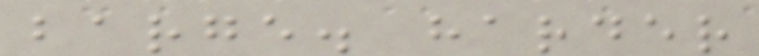barge. harder
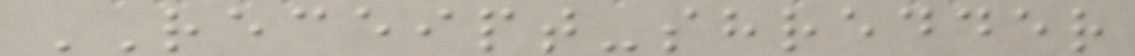RECEIPT-shredder
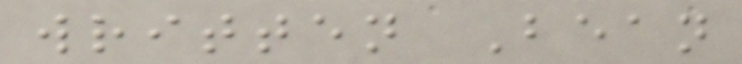written Bean
